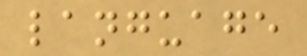language
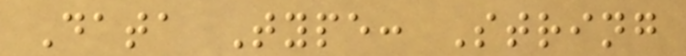Data Type: String
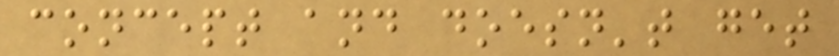concept and doesn't get
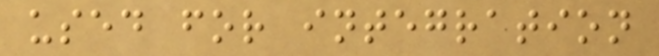used for integration
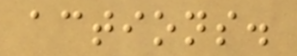actions.
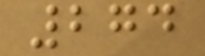274
